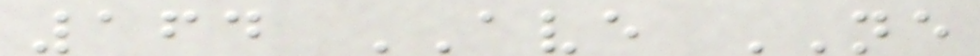164 AVE NE
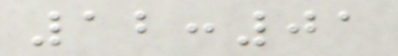12:01
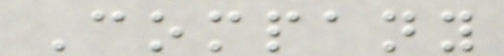Company
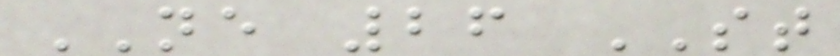NE 26 ST
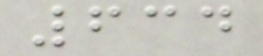634
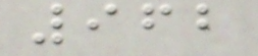962
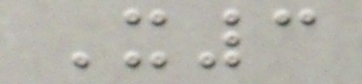X3
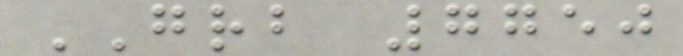GRB 7750
